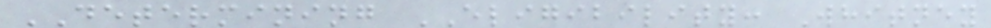DETERMINING ELIGIBILITY: Whitney
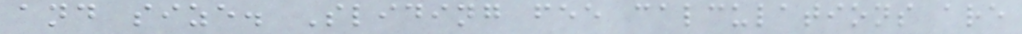and size. Sliding fee calculations are
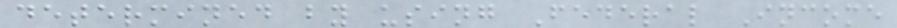determined by using Federal Income
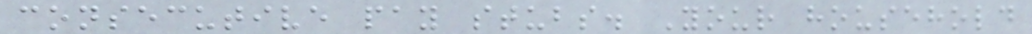consecutive pay stubs. Your household
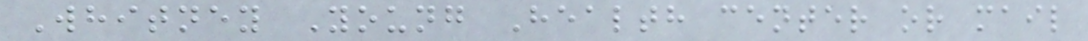Whitney Young Health center or mail
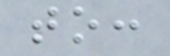to:
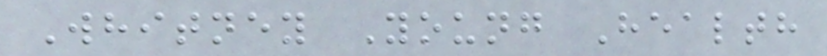Whitney Young Health
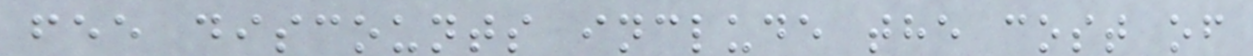fee discounts include the cost of
